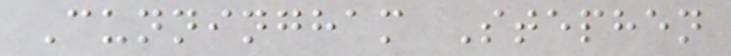Cunningham Stephen
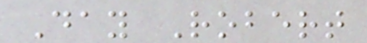Day Robert
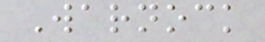Warnock
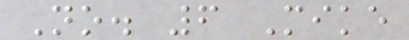No. 6 Mike
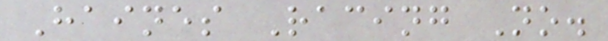Haines Racing No.
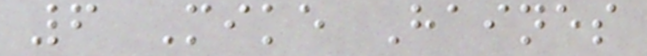6 Mike Haines
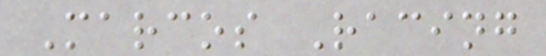Marcos Racing
